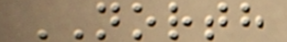NORTH
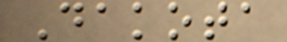Dakota
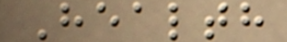Health
